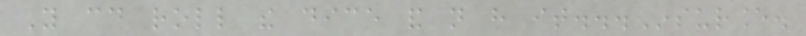You could roll the dice and not have it...Insurance.
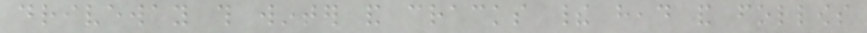driveway this winter and cracks their head and follows
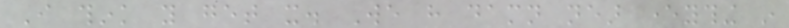I think you get it. We have damn near everything in
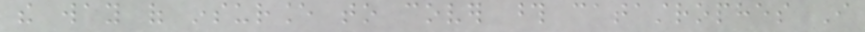the way of insurance to cover those catastrophes I
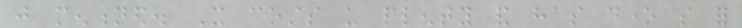just mentioned. It costs us plenty and has done so for
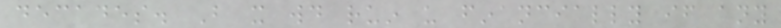decades. But it would ruin us financially if any
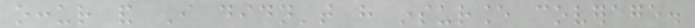occur and I didn't have insurance coverage.
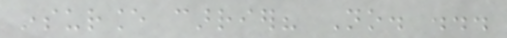insurance carrier? No. ...
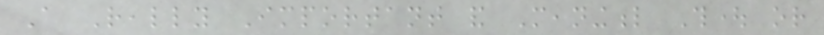A Really Important and Meaningful Thought or
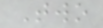Two
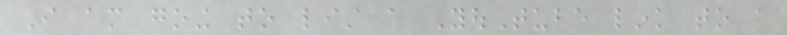I am going to list a YouTube link to a
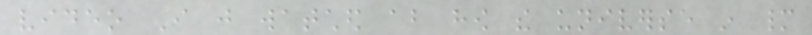video I just watched about how the universe in many
